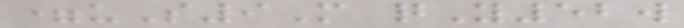=uS9M qY52w
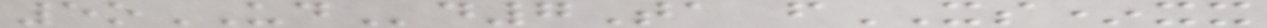5oUDd7Ta fXS*xx
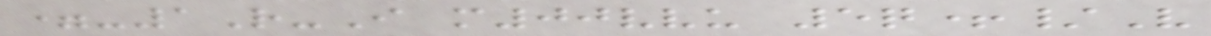=-1R-I m00vvu 5q+/V
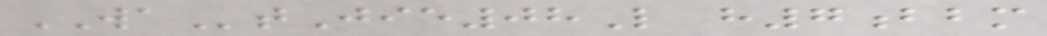WAtJie08L h7bbm
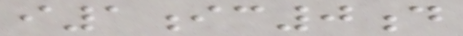i1ic0d
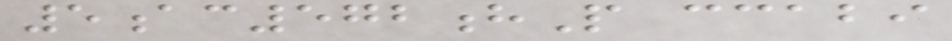5ac572hP ccabi
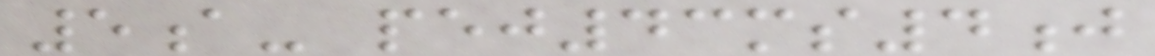5a- pej43ms4j
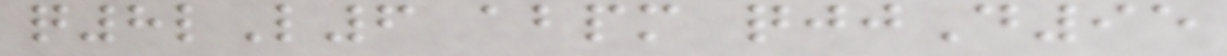q8lL6 abpm qjjD95
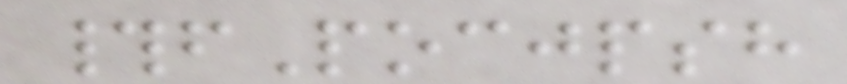#fPocjpsh
